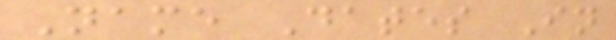Name Dates In
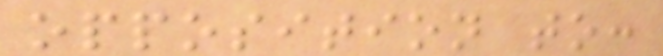opposition to:
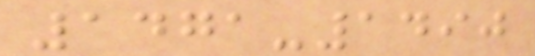1471-1490
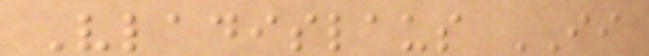Vladislaus II
